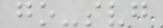go-svg
